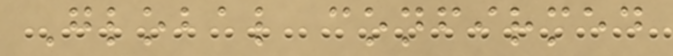Global confirmed
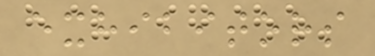exhibitors
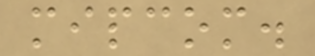mipcom.
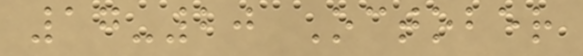17-20 October
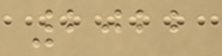2022
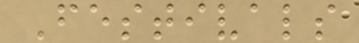Festivals
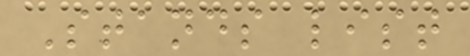Stands list
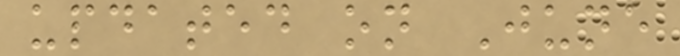updated on June
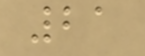21
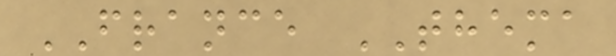FRANCE THEMA
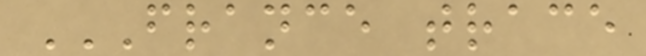FRANCE TRACE
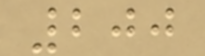200
